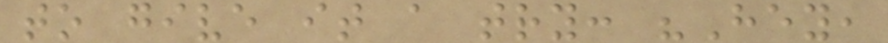to give it a try: "Hey,
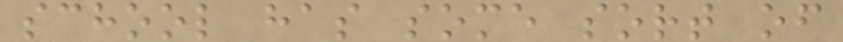school has some sort of
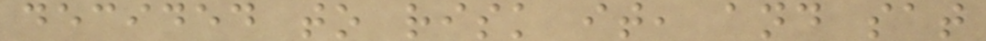decided to risk it, and sat
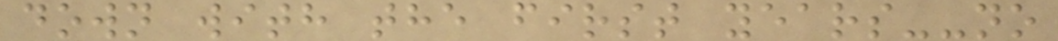down with the first years--no
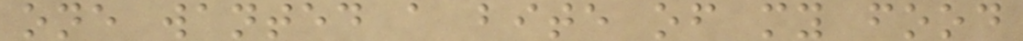one wanted a bite of my food
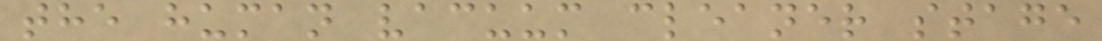the human vacuum cleaner stage
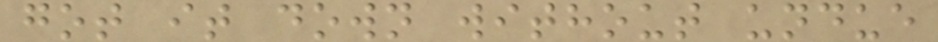got it down without undue
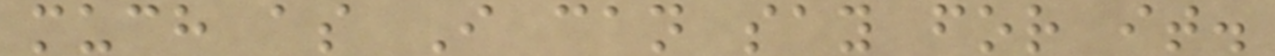much as I can say for it.
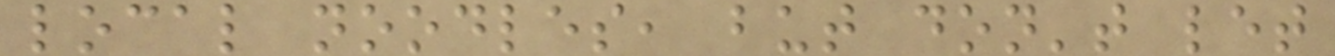local noodles, but don't let
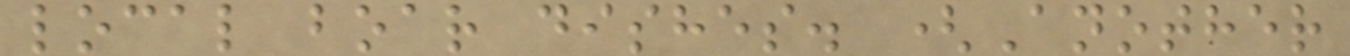local boar dishes. (Another
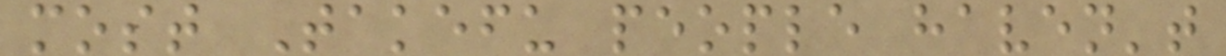most Takefu people haven't
